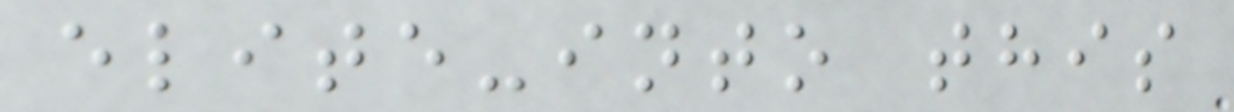elite-into this
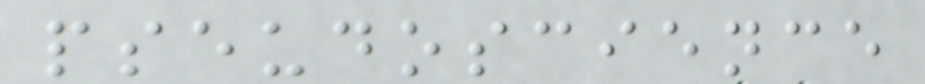pseudoscience
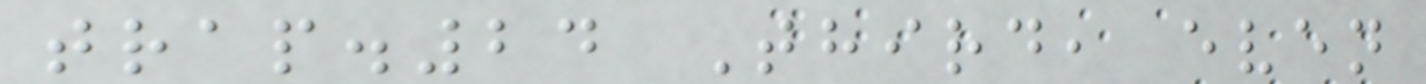trap.24 Third, even
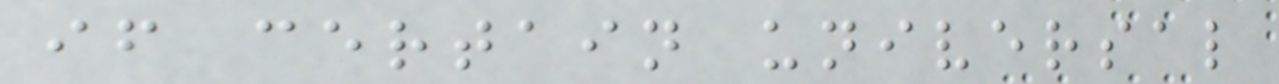if certain universal
